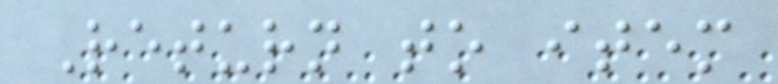Return to item
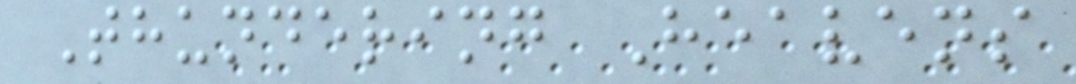Thundering Heavens
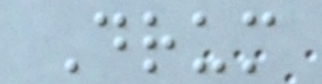Drum
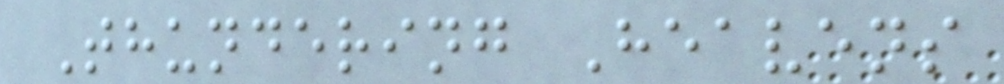Thundering Heavens
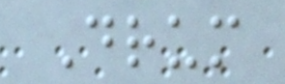Drum
